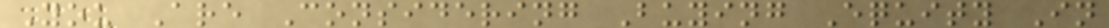You Are Considering Buying Equity In
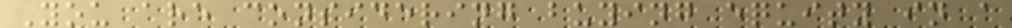You are considering buying equity in a
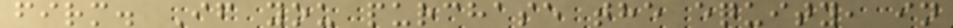firm. If you purchase the equity, in
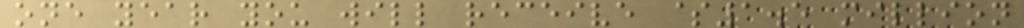one year you will receive $1.5 million
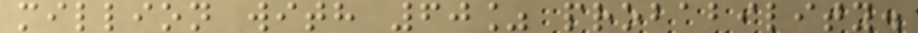million with 60% probability.
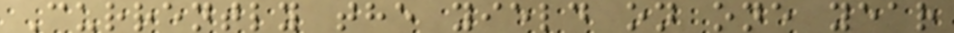Currently the yield on one year
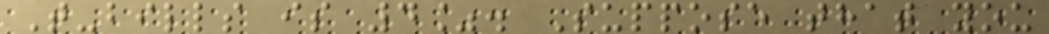T-bills is 4%. Suppose that you
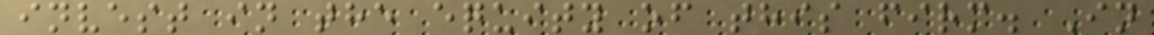invest in the equity of this firm. In
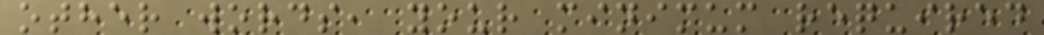other words, your minimum required
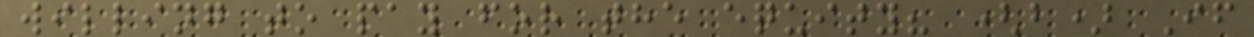willing to pay for the equity? (b) If
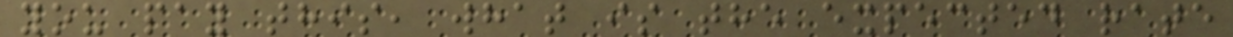you pay this, what is the expected rate
